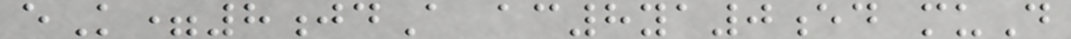eK=8jdA ac8ya0ed muD
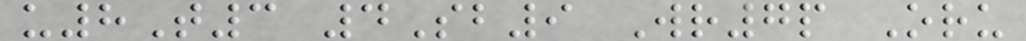u8T3 4Sb9 Wr7p Oru
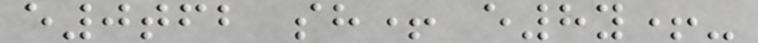e0tfb sh+ e8y+-
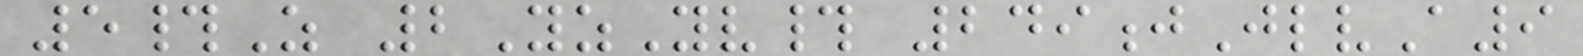5#Z 2YzYv# 249jJlvA9
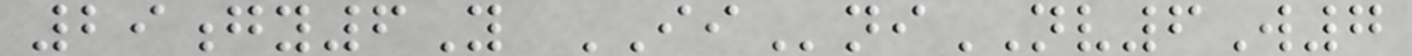29gy6Y IIniNV6W7
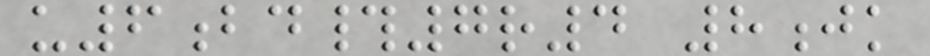u6bd#7r4 8jk
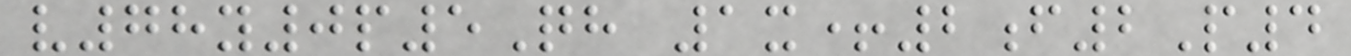v78y0p5Qh 1x+2f2P4
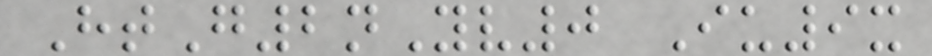HtG2nYv0 Iu9x
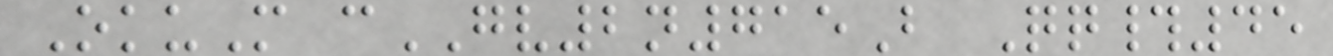OkuM cGV2n715B Qq#45
